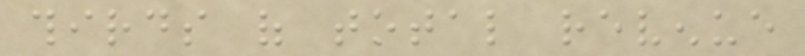thirds of total revenue
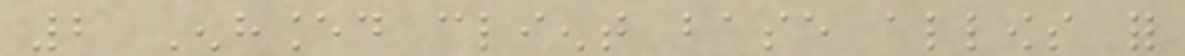2 Enhanced client base allows for
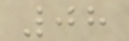08
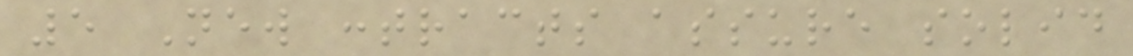5 New contracts assure solid
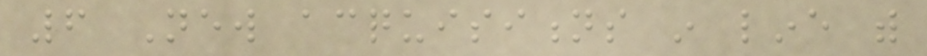6 New acquisitions in line with
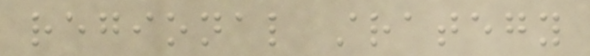regional strategy
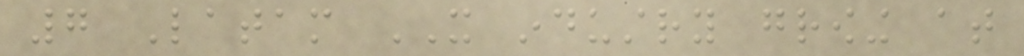7 Latam IT industry growing at
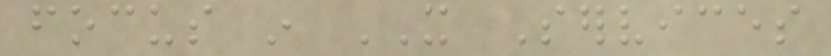focus in IT Services
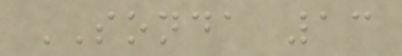SONDA 13
